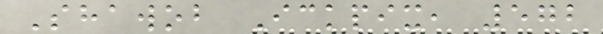Shawob Ickpix, 572
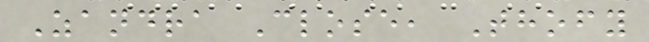Zandra Close, Thofy
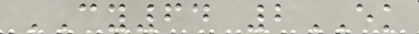CY64 2EK
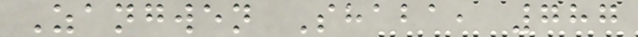Zangwen Shaba, 787
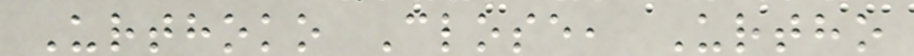Urthoko Close, Urtho
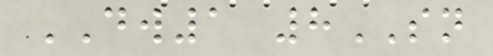DW1 8SN
